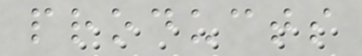products
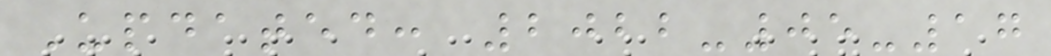Updated: 2022-05-17
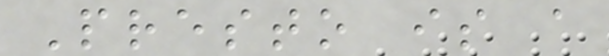Presto is a
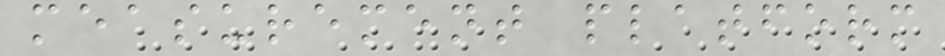measurement platform
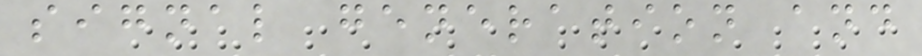signal generation and
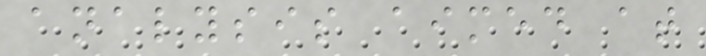analysis aimed at
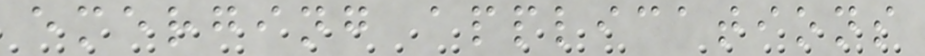emerging applications
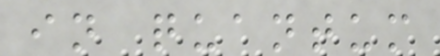in quantum
